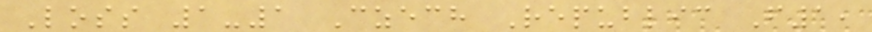Loss 1-1 Czech Republic F1,
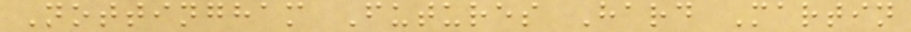Nottingham Futures Hard Martin
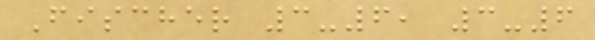Fischer 3-6, 3-6
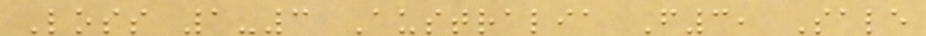Loss 1-3 Australia F3, Sale
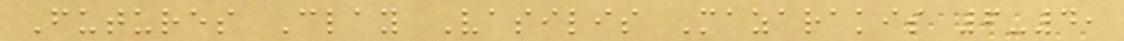Futures Clay Vasilis Mazarakis 6-4,
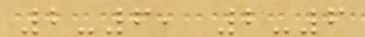2-6, 2-6
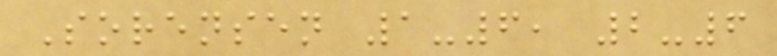Sorensen 1-6, 2-6
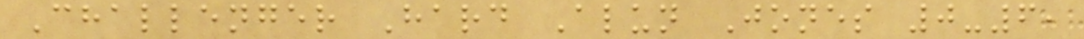Challenger Hard Alun Jones 0-6,
